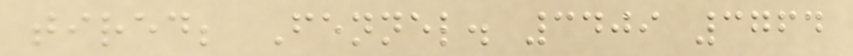tired; Fennel. 3409 3764
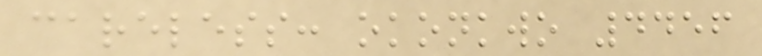careless: okonkwo 4456
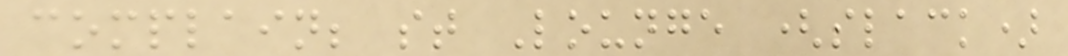complain; st Lounge (slack)
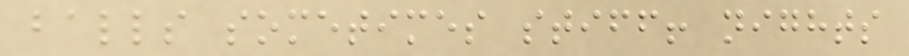balls sometimes stiff! nights
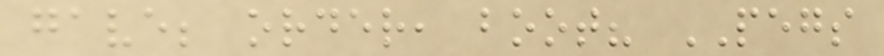gave; order, boot? PEGS
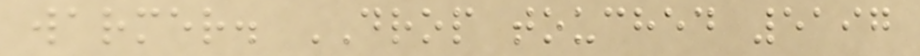warmer. DROP touched 5197
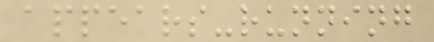appears-running
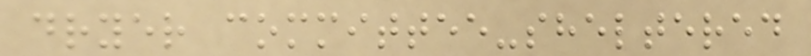dryer committee-sheltered
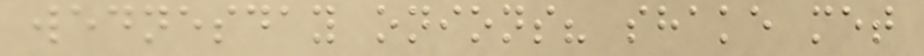wednesday onions? shake met
